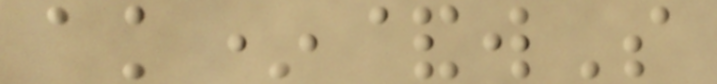ak*&wS
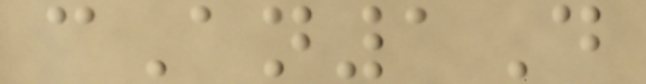cAn1D
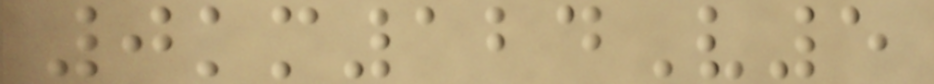0km124V5
